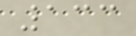133
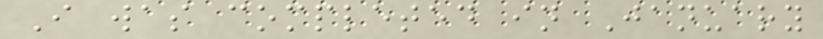I was completed in January
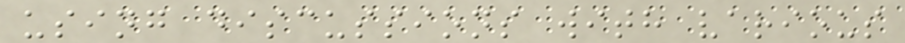using discussions with various
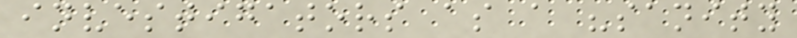investigators as a "sanity
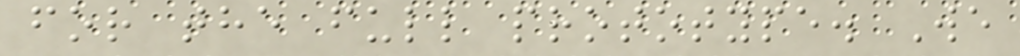for the full prototype. We
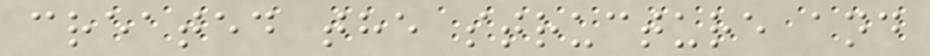created the structure and
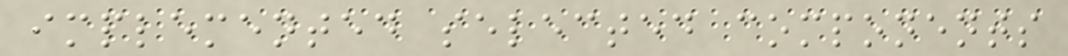implemented selected components
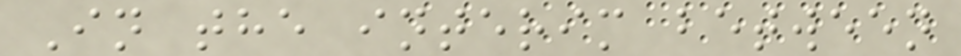In the interim between
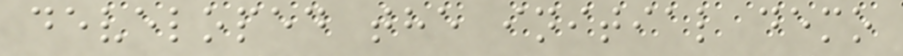developed the initial demo
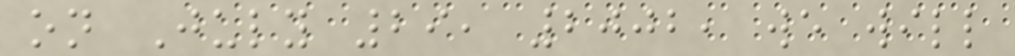on July 29, 2002, we will
